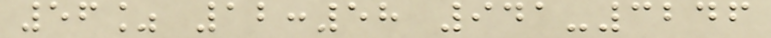56% 12:58 941-3246
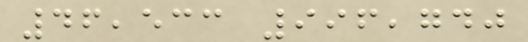46,533 996,740
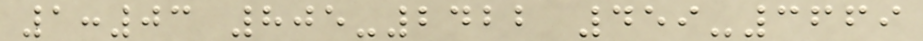1:03 805-2422 459-3669
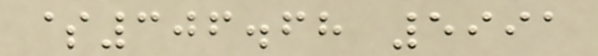$306.68 5991
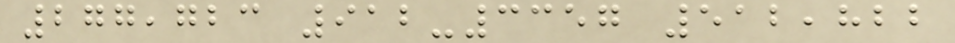277,723 912-3357 512,822
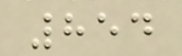854
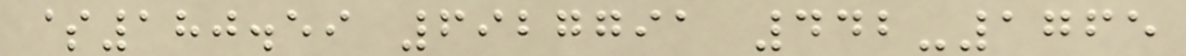$180.59 6927791 442-1765
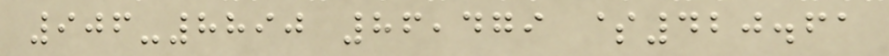906-8890 86,479 $420.61
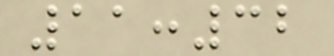11:32
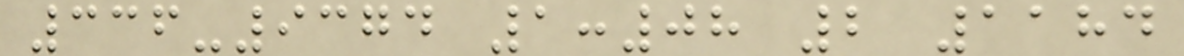336-9374 1:08 2 1184
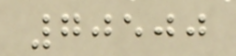70500
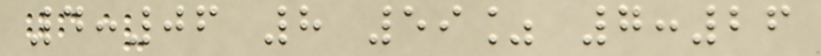4:06 8 59% 7:26
